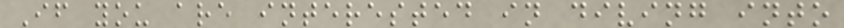If you are interested in diving into
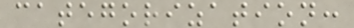categorization:
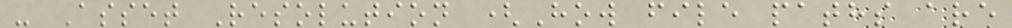- Asset Resolution (How file paths are
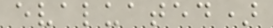evaluated)
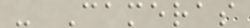- Cameras
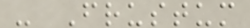- Frustum
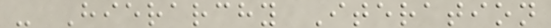- Hierarchy Iteration
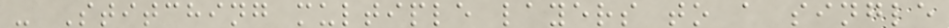- Stitching multiple layers to a single
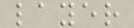layer
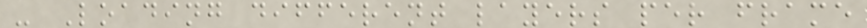- Loading different layers per frame
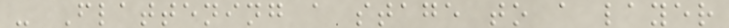- Flattening a stage to a layer
